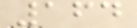164
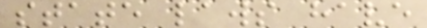state laws have
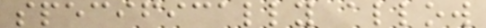specifically allow
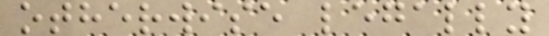otherwise legally
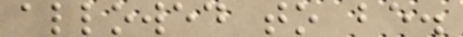allowed to be.
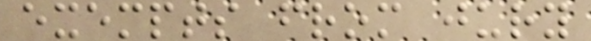exempts from jury
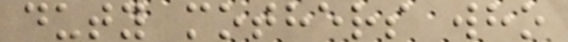duty mothers who
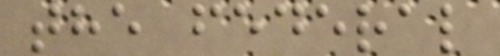the federal
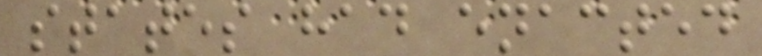states had enacted
